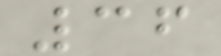36
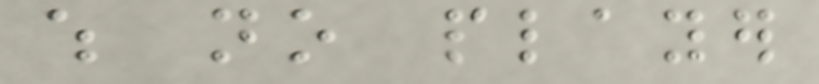which no player
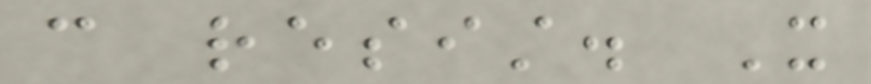can resist. It
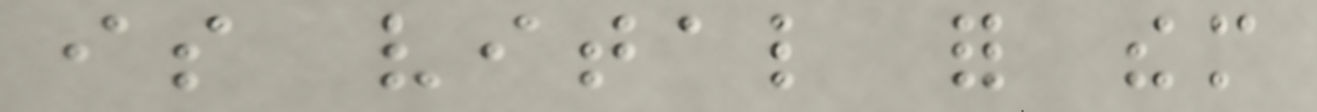is vital for them
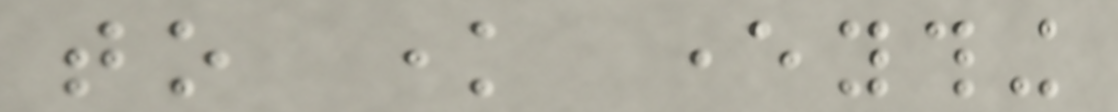to know everything
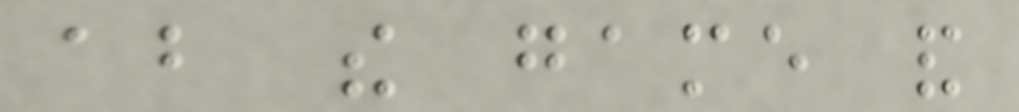about the game and
